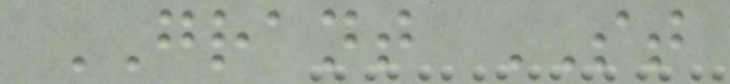GRANT ST
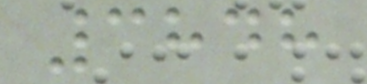3848
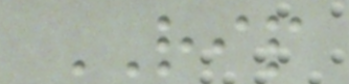RIP
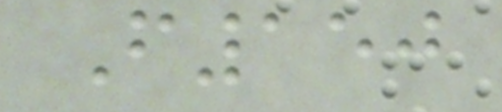F150
